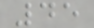45
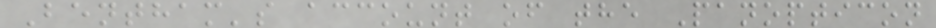Bentham's account of the Panopticon
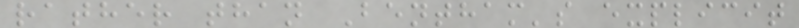rather than Bentham's explicit
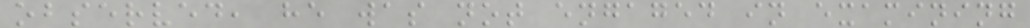observed, he was not engaged in examining
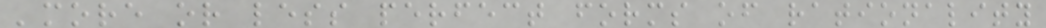'more or less perfect forms of rationality
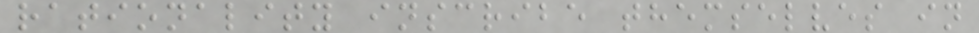rationality inscribe themselves in
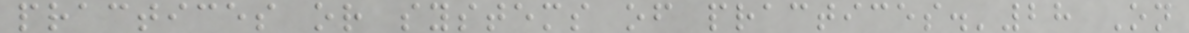practices or systems of practices.'28 On
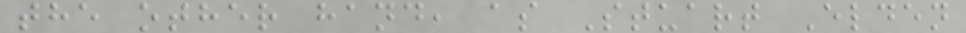the other hand, as Stuart Elden
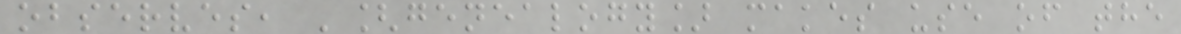observes, '[genealogy] makes use of the
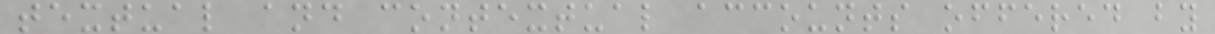textual and contextual accounts offered by
